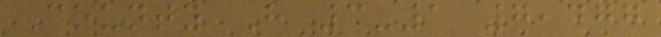County H 3-1 7,477
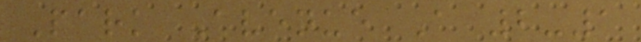Park Avenue A 2-1
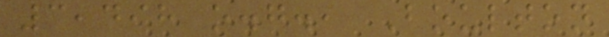3,498 o.g., Boulton
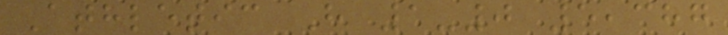Athletic H 1-0 5,387
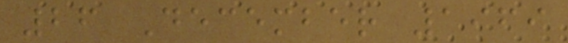26 December 1969
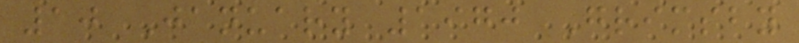10 January 1970 Grimsby
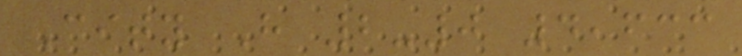City H 2-0 4,633
